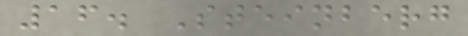16. Steinberg
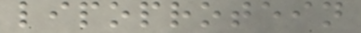lipoprotein
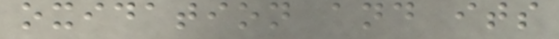oxidation and its
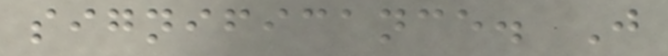significance. J
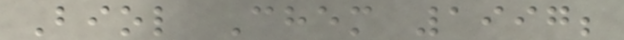Biol Chem 1997;
